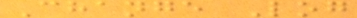Change Log
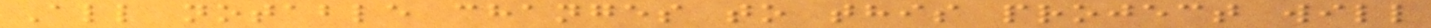All notable changes to this project will
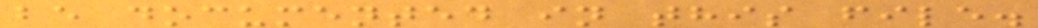be documented in this file.
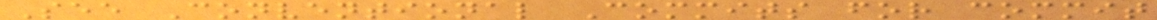See Conventional Commits for commit
